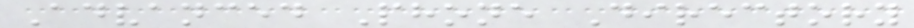Advanced Phone Directory
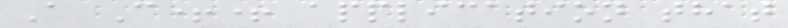A C++ application that
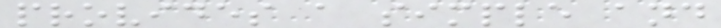provides a simple and
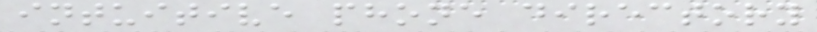intuitive phone directory
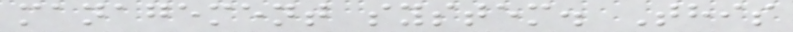management system. This
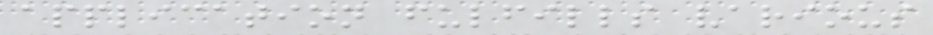application fulfills various
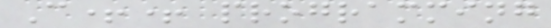C++ programming
